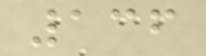136
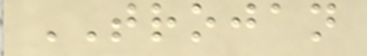TROJAN
